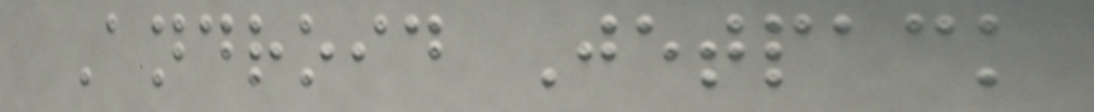Android Jetpack
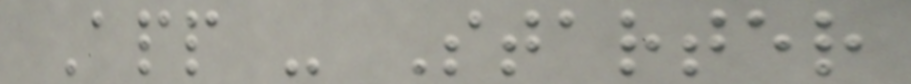App - Starter
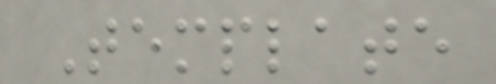Template
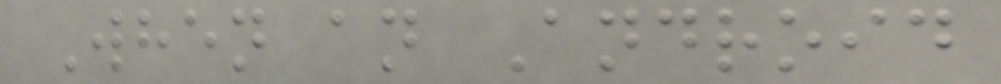When an Android
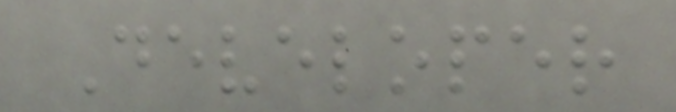Developer
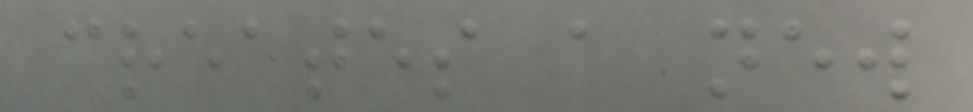creates a new
